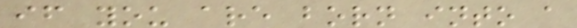if you are born into a
